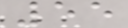55
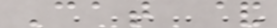Cat &
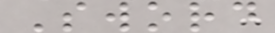Sword
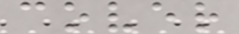cover
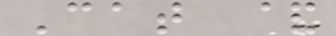Cat &
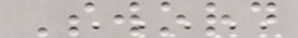Sword
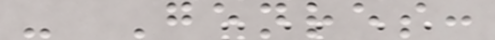- Genres:
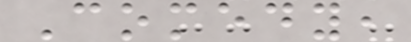Comedy,
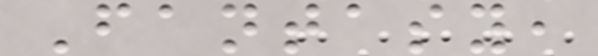Fantasy,
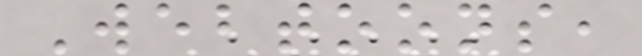Webtoons,
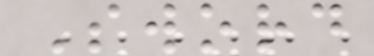Sword
